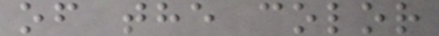of the color
